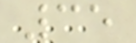35
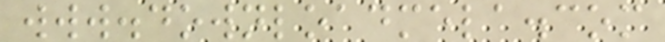www.downloadmela.com
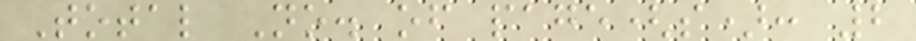Total No. of page(s): 2
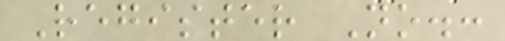Register No.:
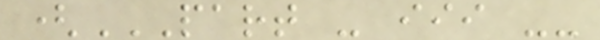(PART - III --
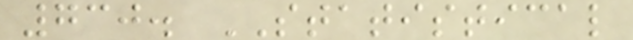730. STATISTICAL
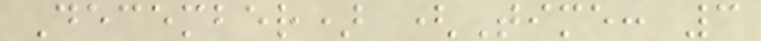December) (Time: 3
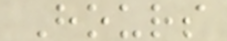Hours
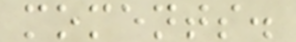moments.
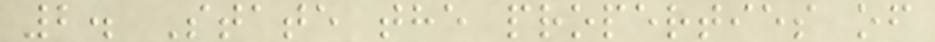2. State the properties of
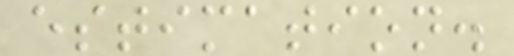estimation.
